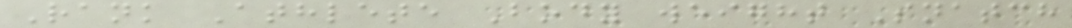Rank Athlete Body weight Snatch
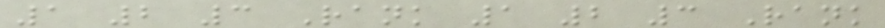1 2 3 Rank 1 2 3 Rank
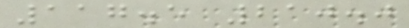117.5 210.0
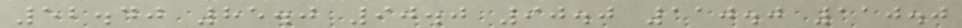52.40 85.0 90.0 90.0 110.0 110.0
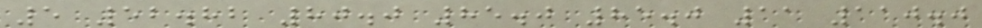5 52.82 80.0 85.0 85.0 11 110.0
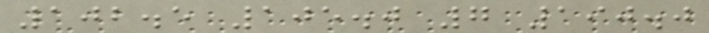102.5 105.0 7 190.0
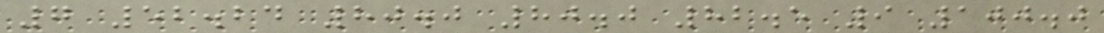7 52.24 80.0 80.0 82.5 9 100.0
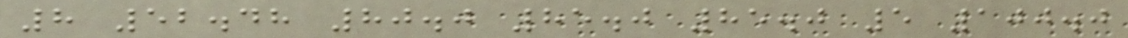8 52.48 80.0 85.0 85.0 5 100.0
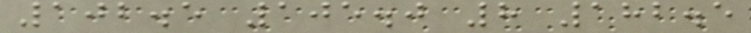102.5 105.0 8 182.5
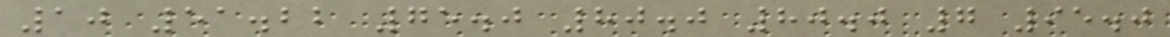10 51.22 75.0 80.0 80.0 7 95.0
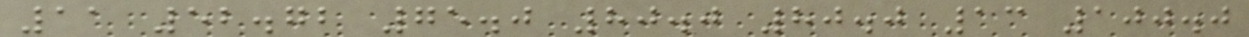11 52.72 75.0 80.0 80.0 13 100.0
